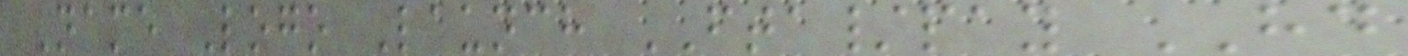Name Logo Launch FTA/pay HD
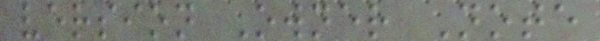version Owner Note
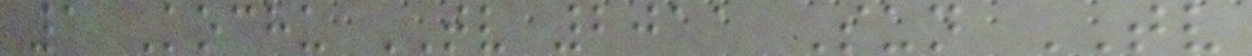1 Kochu TV 2011 Sun TV
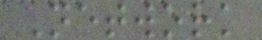Network
